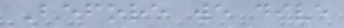Before we dive
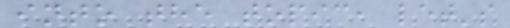into the topic, let's
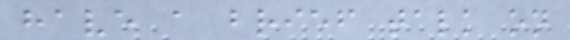have a brief talk on
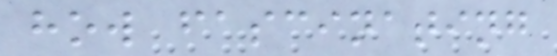how fascinating
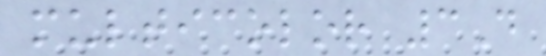multicolor 3D
